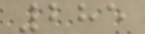285
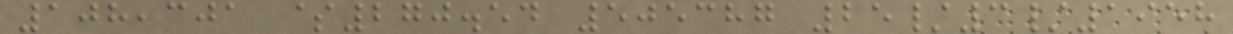108,301 $270.54 505387 25/3/1958
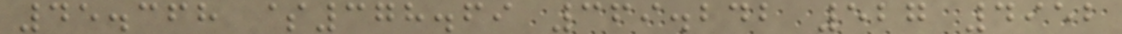45.368 $378.69 369.242 527 4952
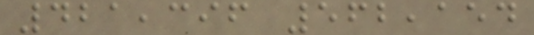421,396 562,154
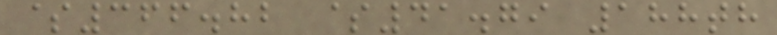$366.82 $41.79 188th
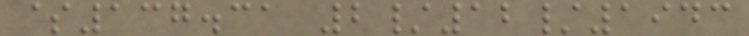$137.31 2/12/1943
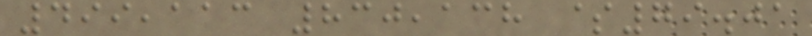499,113 830,138 $79.01
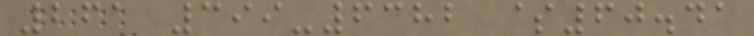261 399-6382 $60.41
